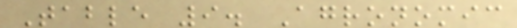Table 9. Agronomic
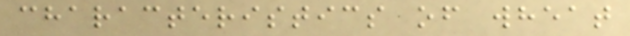characteristics of wheat
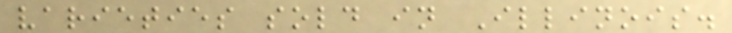varieties sold in Illinois.
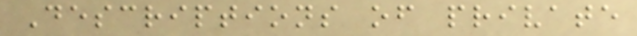Descriptions of private
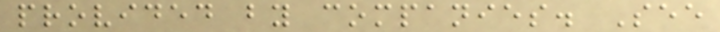provided by companies. See
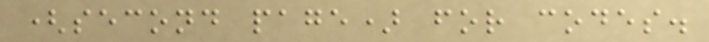(second page) for codes.
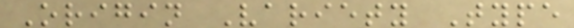Origin Variety Type
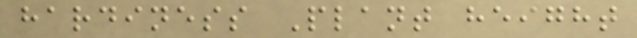hardiness Plant height
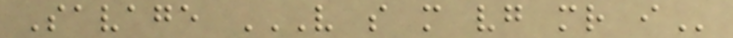Savage V S M VG MR I
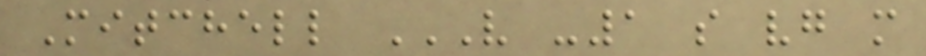Mitchell V -1 S VG M
